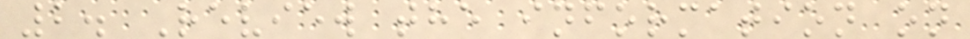2. Review the information on
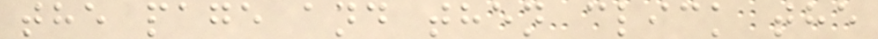the page and then click the
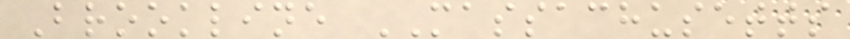Brookline MASSACHUSETTS
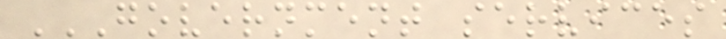GOVERNMENT SERVICES
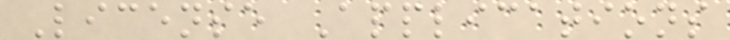License Applications
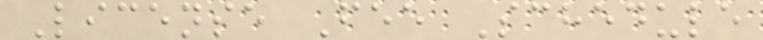License Fee Schedule
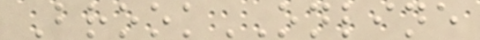BrookONLINE
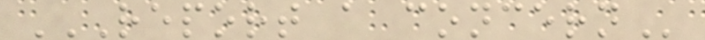REPORT A CONCERN
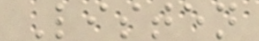Listen
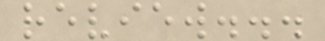review...
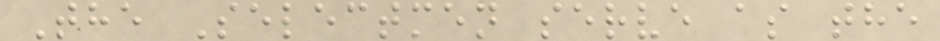The Selectmen serve as the
